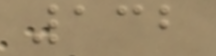132
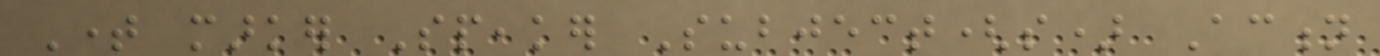Time marker Speaker Subject(s) Action
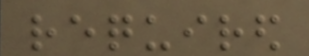required
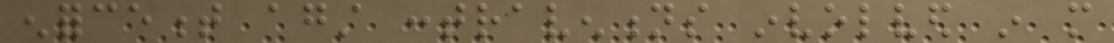enforcement against contraventions involved in more
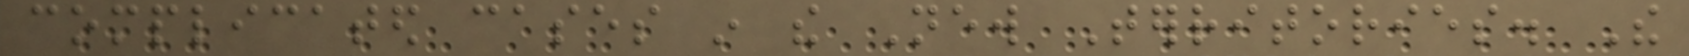complicated cases in the New Territories. The
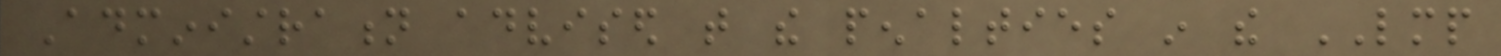Administration advised that the penalties in the LMP
